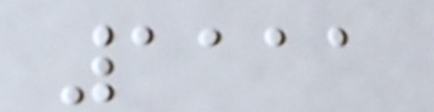1111
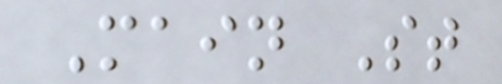Main St
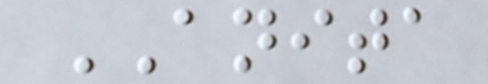ANITA
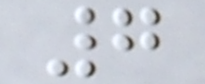7
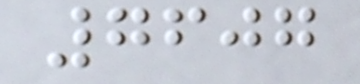7607
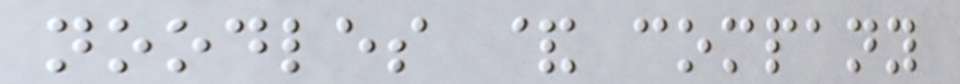noodles & company
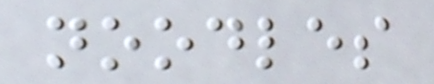noodles
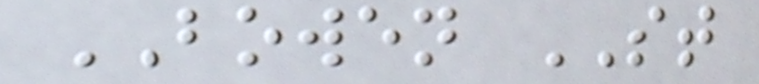BOWEN ST
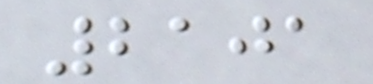2101
